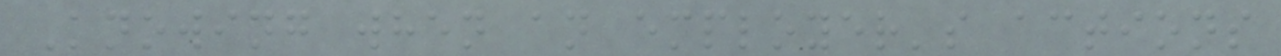Knowing when an employer's actions
